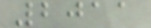2011
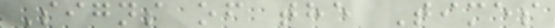Signs of the Times
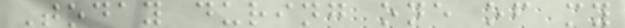Today during one of my
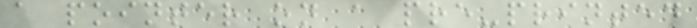a pointer on a pre-printed
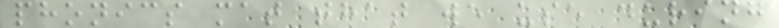phonics mat that we use during
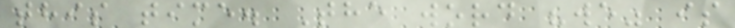this time. The word "we" is
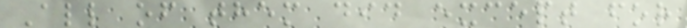All of them did except for
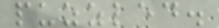puzzled.
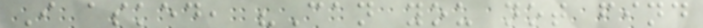I asked, "Can you not find
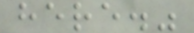here."
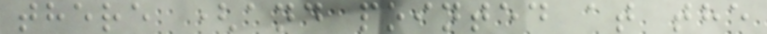there (and pointed at the
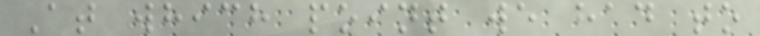At which point we had to
